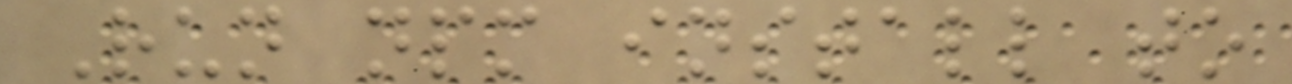Run npm install to
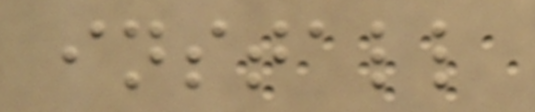install
